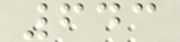643
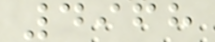4968
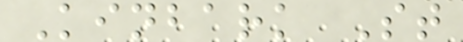Kinbark St
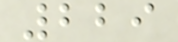229
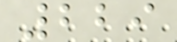229
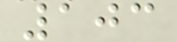103
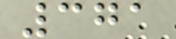371
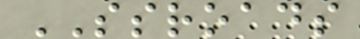SSROADS
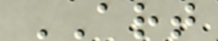ART
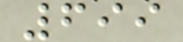699
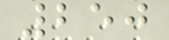250
